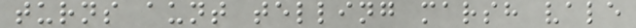turns aunt telling marsh vale
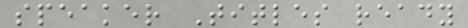speaker Titles ready
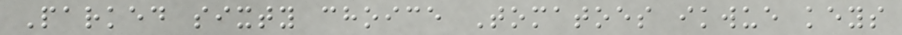Parked sixty choice Tomatoes ikwue keys
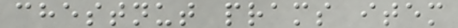chestnut prams item
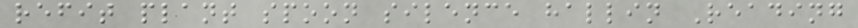refit plant spoon silence hallin Reading
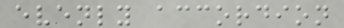evenly accordion
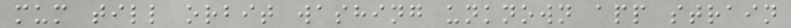mum till orbit washing unknown app strain
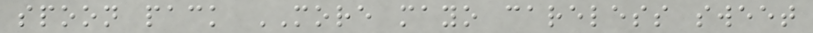spoon pack MORE mayo careless sweet
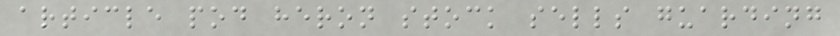article pod heron stock sells guarding
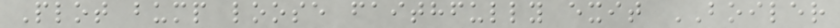Plot bump loose faithfully exit BOILER
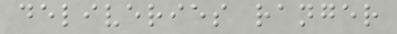deliveries ranger
